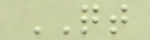QT
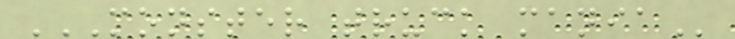MONSTER TRUCK MANIA
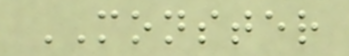MONSTER
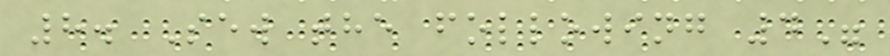8. Sew the following 4"
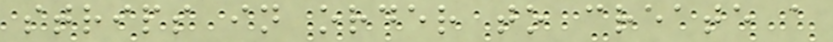strips in order to create a
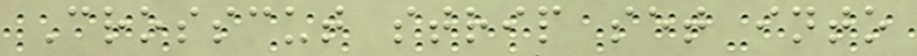Crosscut strip set into
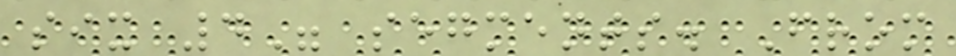six 4" segments. From
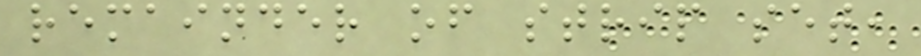remainder of strip set,
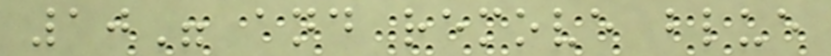10" and remove blue
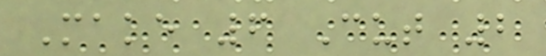Make 6 Cut 2
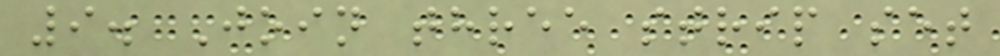9. Join three strip set
